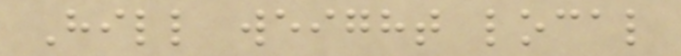Hill weight local
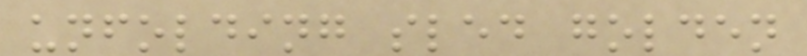unfolding sled golden
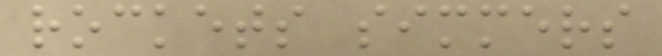rockets simmers
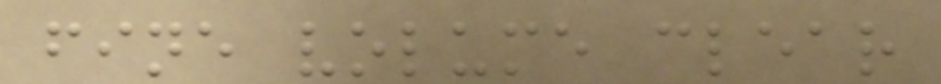fine volume clear
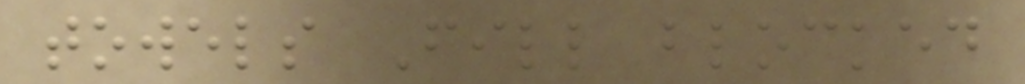towels Fill blocked
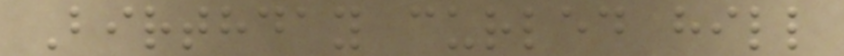Birthday curled hill
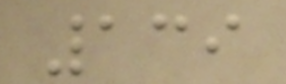139
